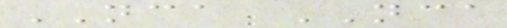NCA NCA
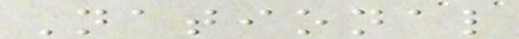National
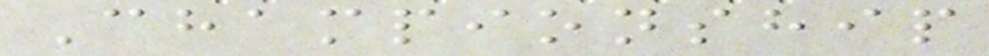Championship
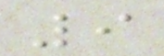9
